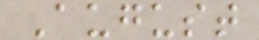August
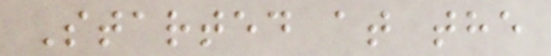Started at the
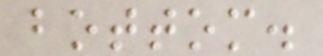bottom.
